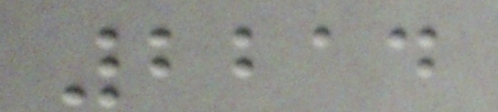2214
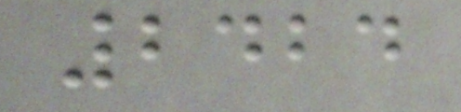2424
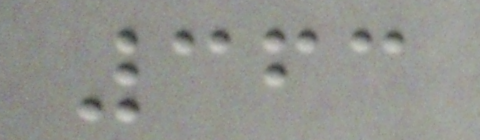363
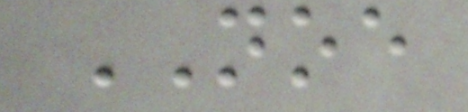NOE
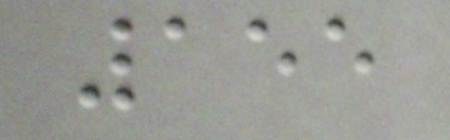155
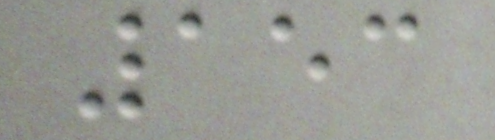153
